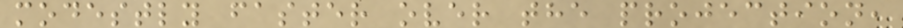modestly faster over the projection,
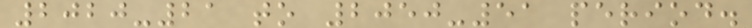2020-21 to 2050-51 period.
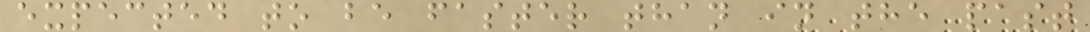expected to be faster than in the past
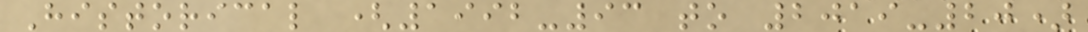Historical (1992-93 to 2019-20)
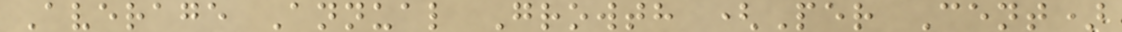Average Annual Growth (Per Cent)
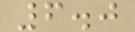6.0
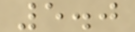5.0
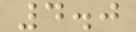4.0
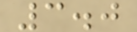3.0
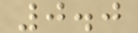0.0
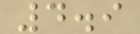4.9
